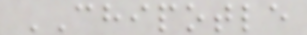CHIPOTLE
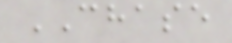CHASE
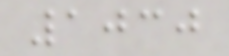1030
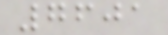7601
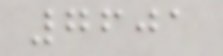7601
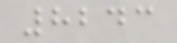8243
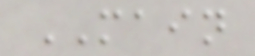MAIN
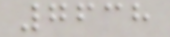7638
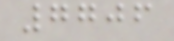7706
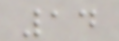14
